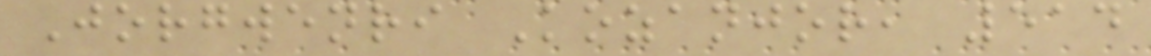Jorgwenri Kozanjor, 514
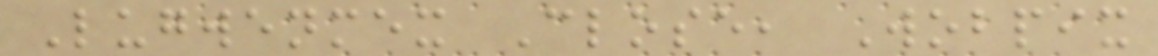Lugwenmex Close, Wobpix
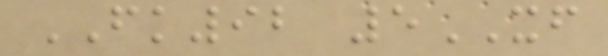FK92 5XF
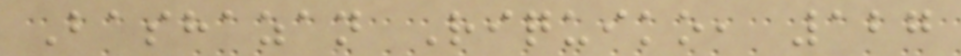Bashazan Riquiko, 127
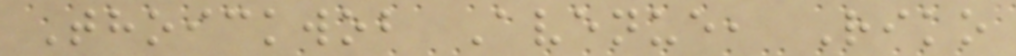Thoickwob Avenue, Riko
